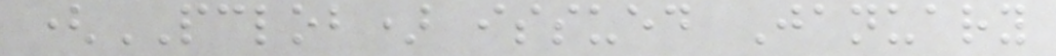(PCLOB) issued January
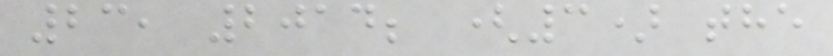23, 2014; (3) the
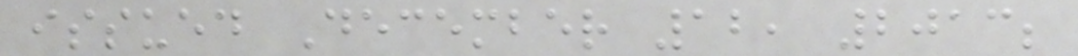issued December 12, 2013;
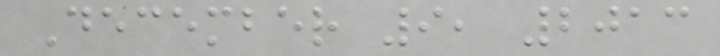December 9, 2013
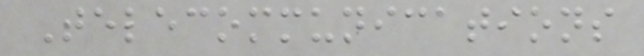Telecommunications
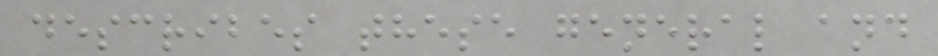describes these general and
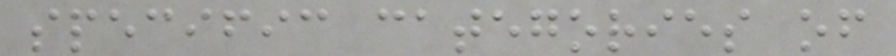specific categories of
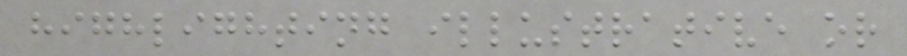highlighting illustrative or
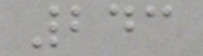243
